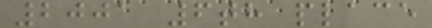2001 6th place
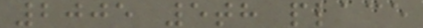2005 5th place
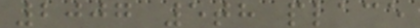2007 5th place
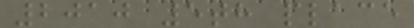2010 5th place
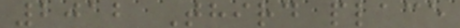2012 Third place
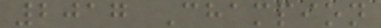2017 Champion
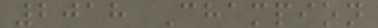2018 Champion
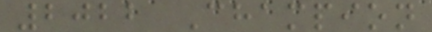2022 Champion
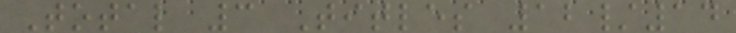Total 3 Titles 12/14
